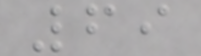69
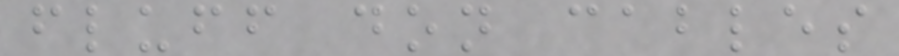fluff don cables
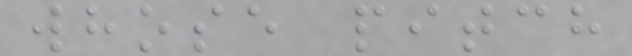whose pitch
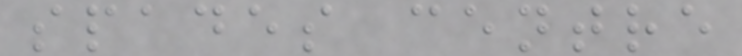spades centre
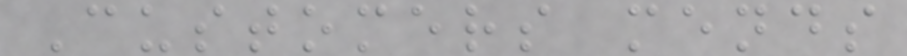Customers mends
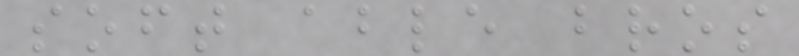soft able bros
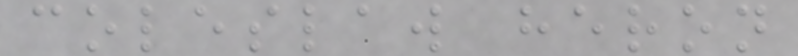coleslaw heron
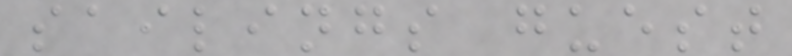sailings guest
